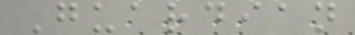Guardian
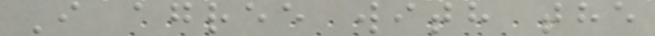I agree with the
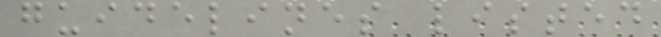guidelines listed
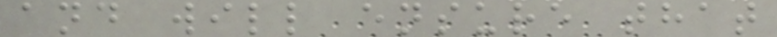and will ensure that
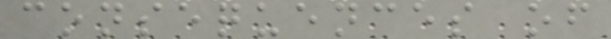consequences of
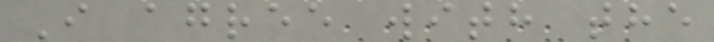I agree with the
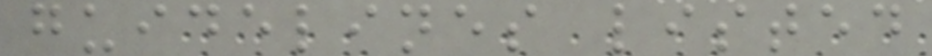guidelines listed
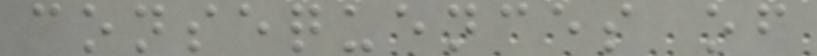consequences of
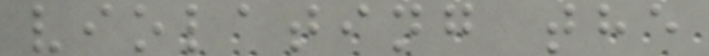violating the
